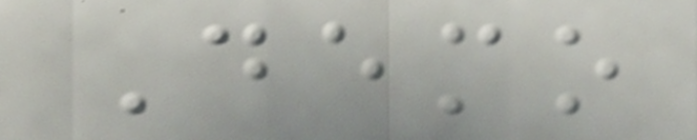Demo
